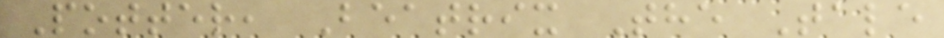Potter, Beatrix The Tale
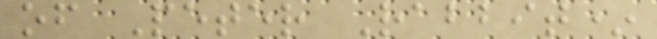of Peter Rabbit*
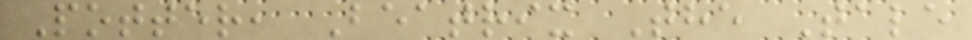Potter, Beatrix The Tale
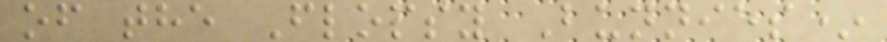of the Flopsy Bunnies*
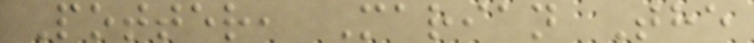Potter, Marian The
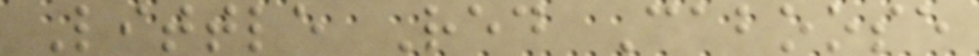Little Red Caboose
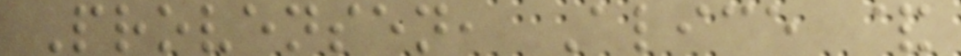Provensen, Alice &
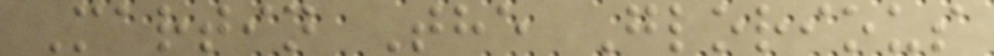Martin The Glorious
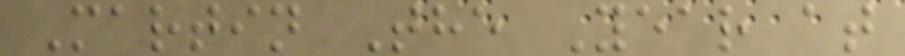Martin The Year at
